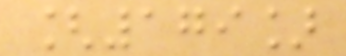[179]
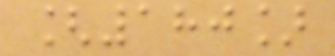[180]
